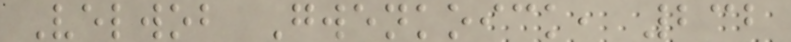Velwob Gwenkoick, 232
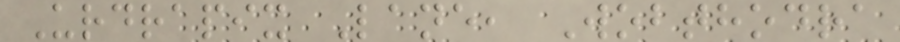Urdrapix Lane, Wobthodra
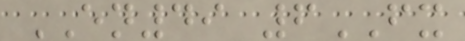EN49 6FX
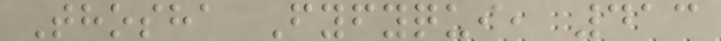Thosha Fyfyqui, 413
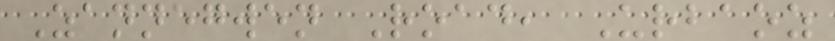Zannegwen Road, Urbaoz
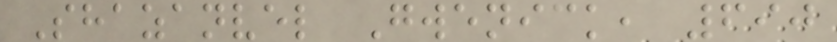Shazanvel Gwenick, 690
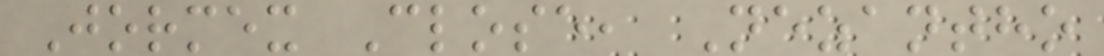Jormex Close, Nezantho
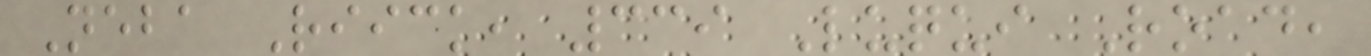Neba Riick, 339 Luqui Road,
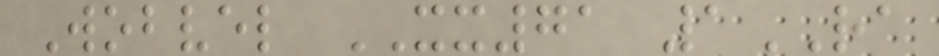Wobvel XX71 1RA
